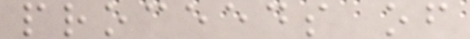proceeds of
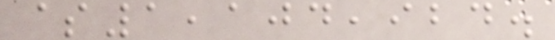$1,104,924.
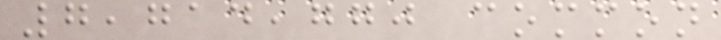7,714,770 common
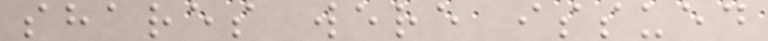shares were issued
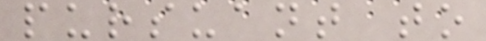pursuant to
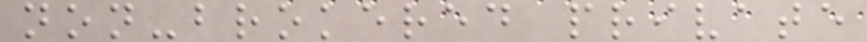non-brokered private
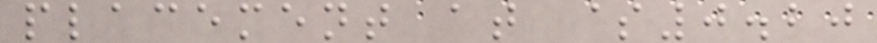placement at $0.20
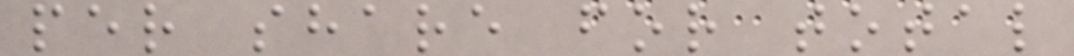per share for total
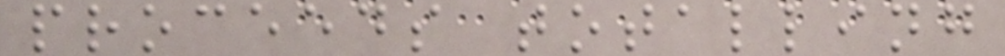proceeds totalling
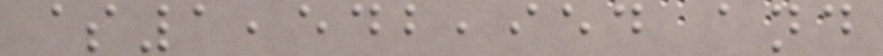$1,542,954 and
